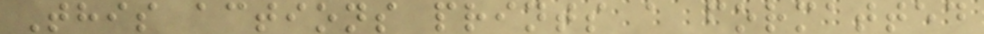This actions prints a formatted
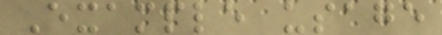Example usage
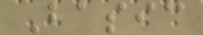Basic
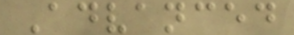Advanced
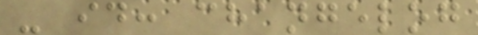- id: changelog
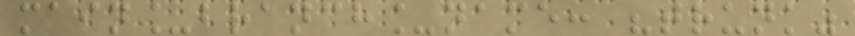main_branch_name: "trunk"
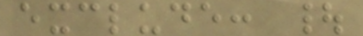exclude: |
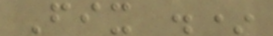Fix .*
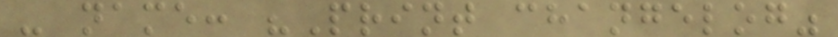- name: "Print changelog"
